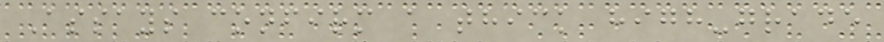Assays confirm a thick high-grade
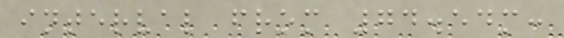interval from 74.54m:
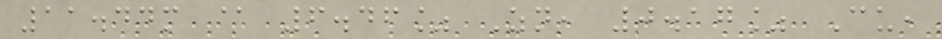11.44m @ 6.46% Zn, 0.17% Cu,
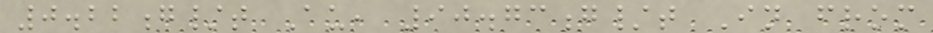0.22g/t Au, 90.73g/t In from
